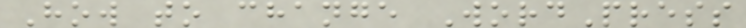How to change WordPress
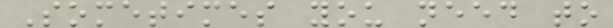Sometimes you need to
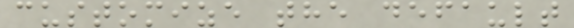customize the default
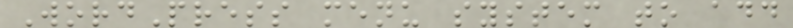WordPress menu system to add
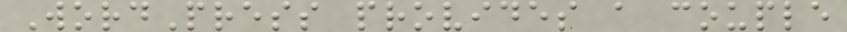WordPress provides a couple
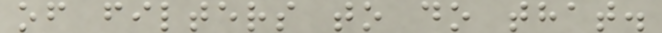of filters to do that.
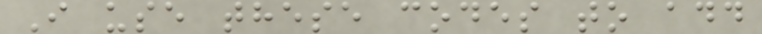I use these codes to add
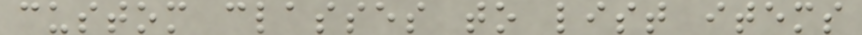custom classes to list items
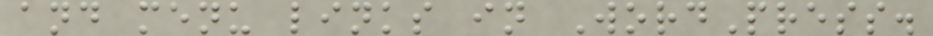and menu links in WordPress.
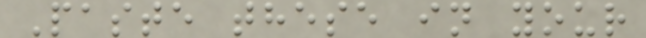Paste these in your
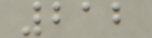212
